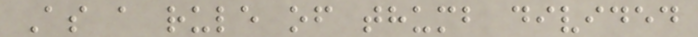As a rule of thumb divided
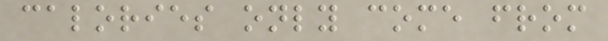calories only come from
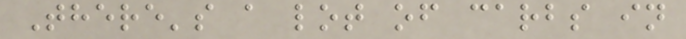There's a lot of carbs in
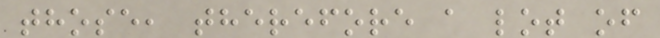those, therefore a lot of
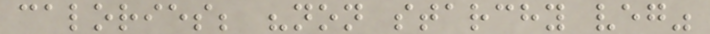calories; "non starchy veg"
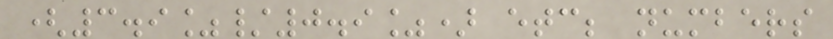(3.9%/0.9%) etc; numbers
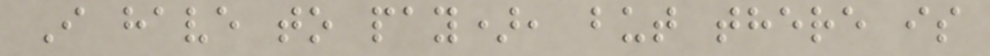I have to pay), but there is
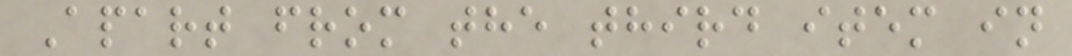Apart from the third item in
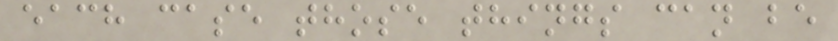each case those things can be
